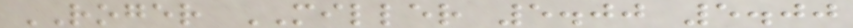ROGER MILLER 5.00 5.00
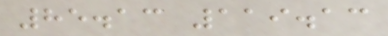85.13 119.13
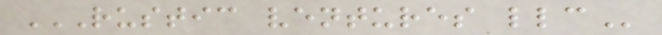RUSTIC VENTURES LLC
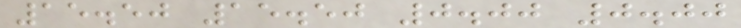15.50 15.50 0.00 0.00
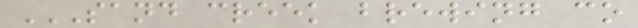SAND CREEK BREWING CO
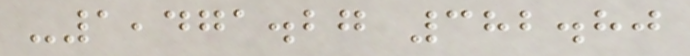-1,471.27 382.80
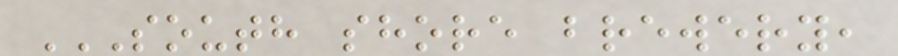SOUTH SHORE BREWERY,
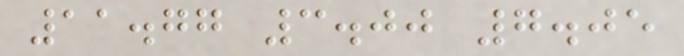11.77 3.00 7.05
